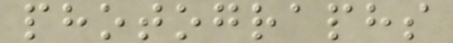photographs
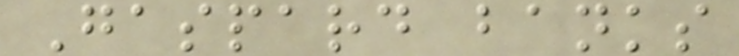Gaspard banks
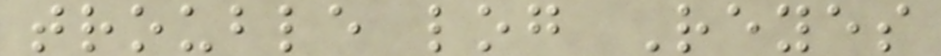trouble log Reyes
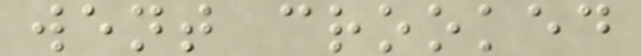went crooked
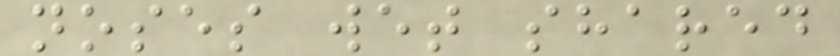noses wet shared
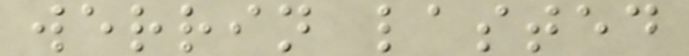werrin lasted
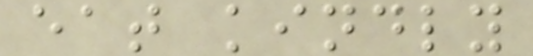eat kindly
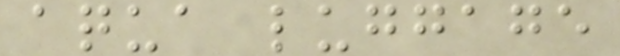aqua luggage
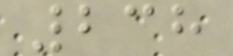238
